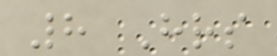8 Hrs
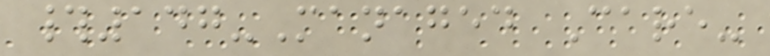#147-Managed Care-
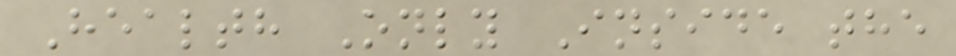Health Only Inside the
